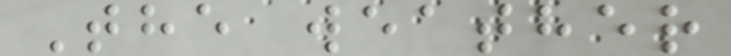The weather
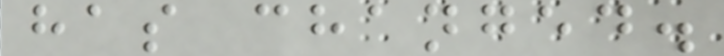has changed.
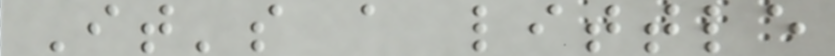It's a little
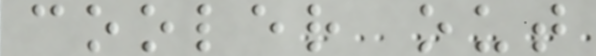cooler out
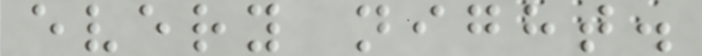every night.
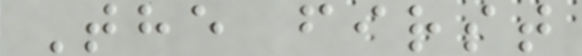The first
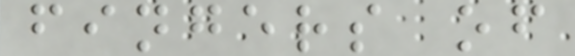fingers of
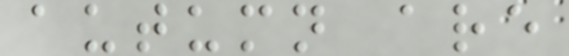autumn are
